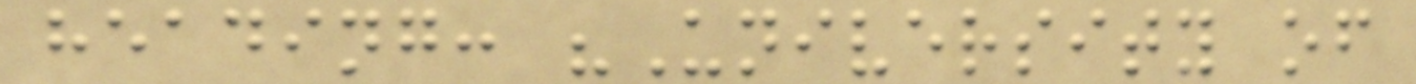heading: "University of
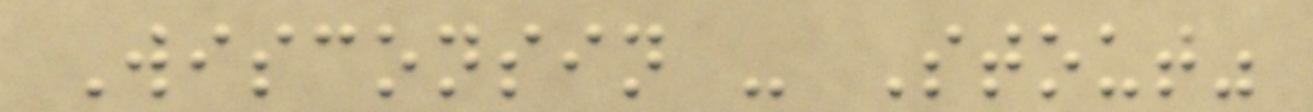Wisconsin - Stout"
